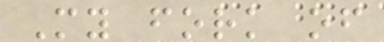My fork of
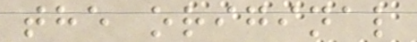the original
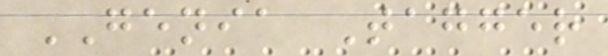GENIA Tagger
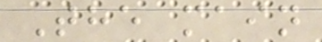The main
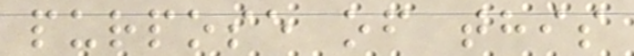purpose of this
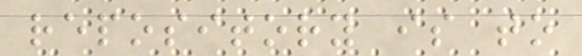repository is to
